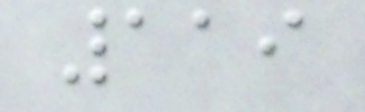119
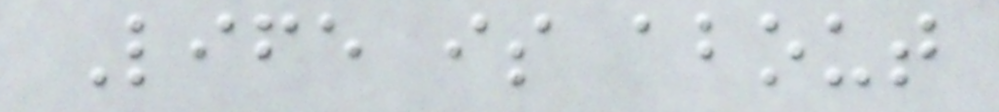Life is about
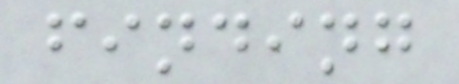finding
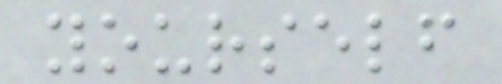yourself
